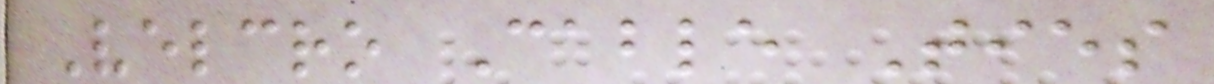Velcro Cable Ties
